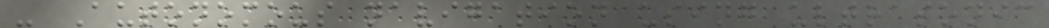- Autonomous navigation using ultrasonic
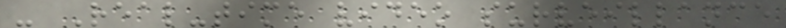- Real-time video surveillance
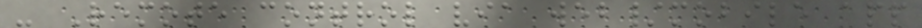- Remote control via web/mobile app
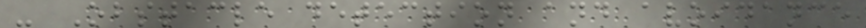- Obstacle detection and avoidance
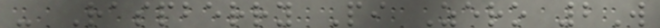- Raspberry Pi Zero 2W
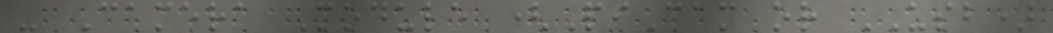- Camera Module (PiCam or USB)
